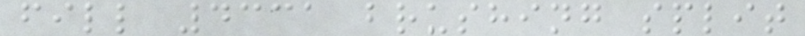fill 4331 brushing split
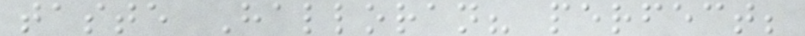taste Halloran? perfect;
